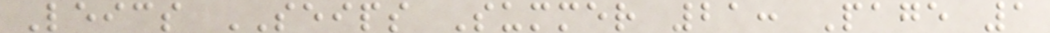Leics SEIPS Summer 21: Page 1
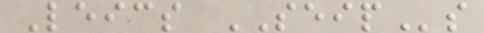Leics SEIPs
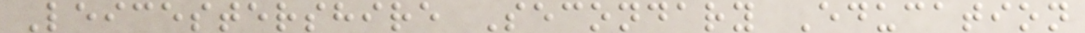Leicestershire Secondary Education
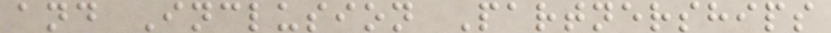and Inclusion Partnerships
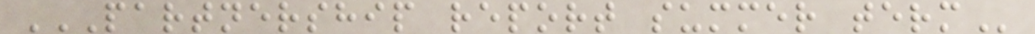PARTNERSHIP REPORT SUMMER TERM
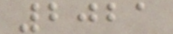2021
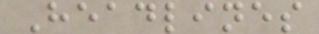Headlines
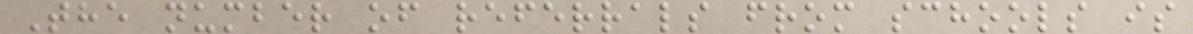The number of referrals from schools is
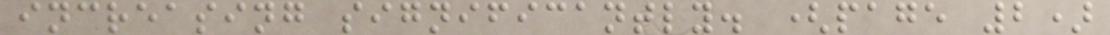increasing significantly. (page 2)
